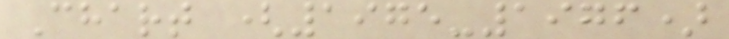Chart (1975-1976)
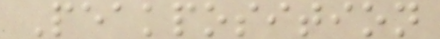Peakposition
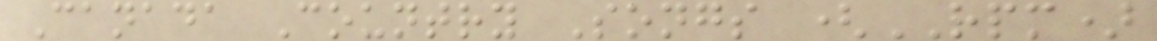Canada Country Songs (RPM)
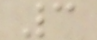3
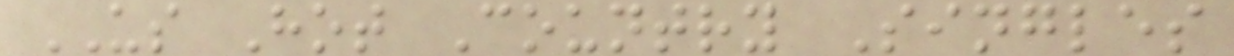US Hot Country Singles
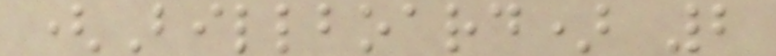(Billboard) 2
